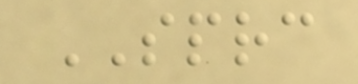SPRC
